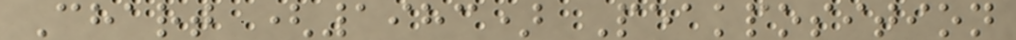Chart (1983) Peakposition
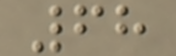68
